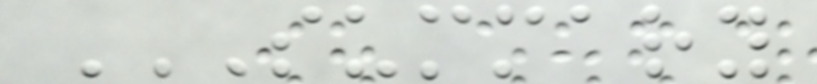SUMMARY
